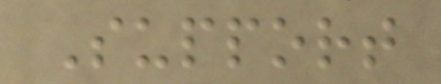Support
